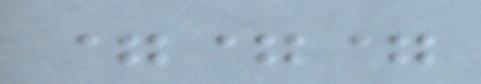===
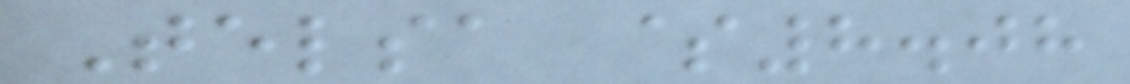Telsa $8.08
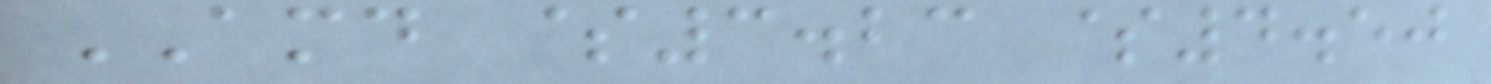AMD $3.23 $4.50
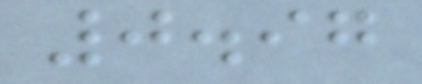0.97
